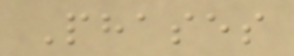Phases
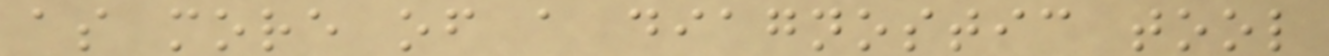as more of a diagnostic tool
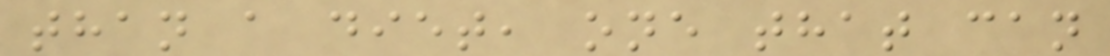than a diet, one that can
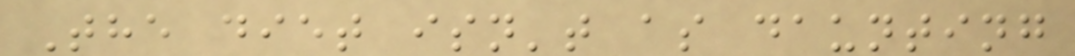The diet isn't as daunting
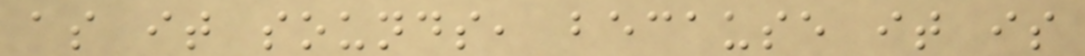as it sounds, because it is
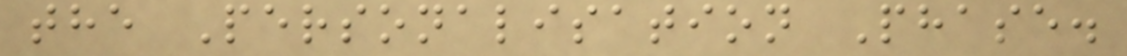the Personalisation Phase.
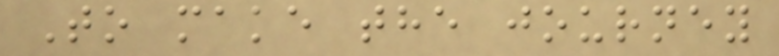To make the journey
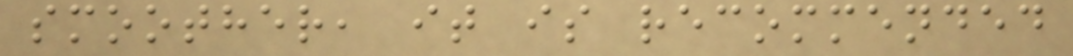smoother, it is recommended
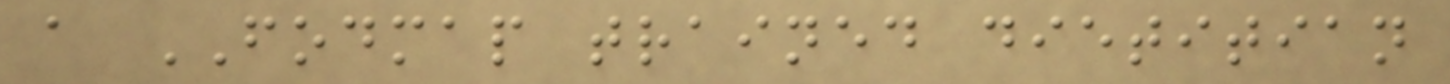a FODMAP trained dietitian
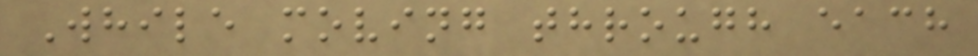While moving through each
